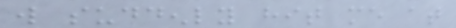will suddenly hit me at
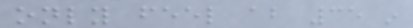only feel about 35 in
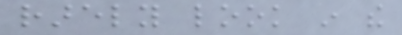rarely look in the
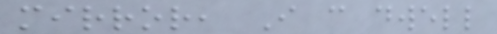mirror, I can dwell
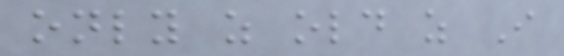only as old as I
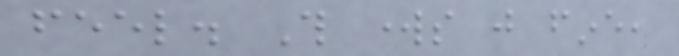feel. This works just fine,
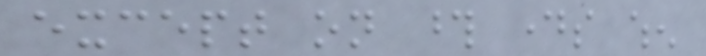except on those days when
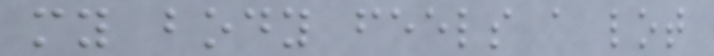my body feels a lot
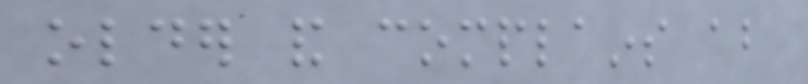older and complains about
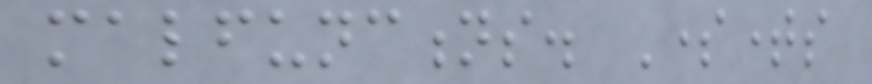malfunctions. Sometimes
